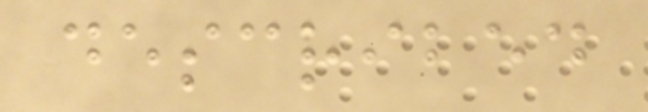described
